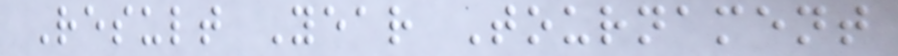Result Year Tournament
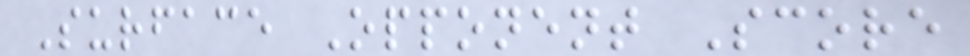Surface Opponent Score
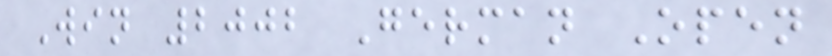Win 2002 German Open
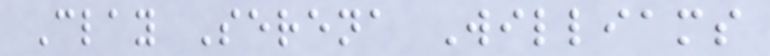Clay Serena Williams
